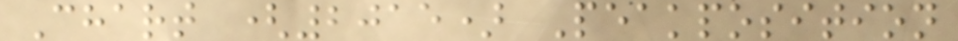Chart (2015) Peakposition
